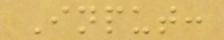Input:
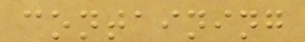containing
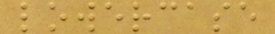lowercase
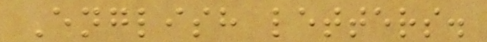English letters.
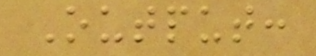Output:
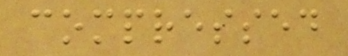compressed
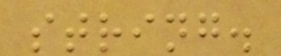string.
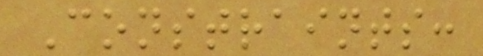Constraints:
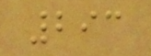293
